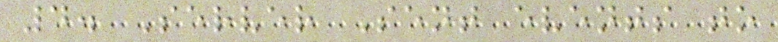4. Server Sent events to
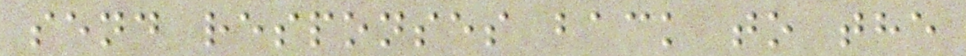send responses back to the
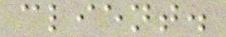client.
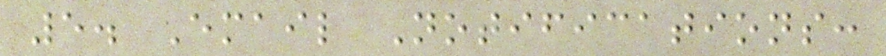5. Email Notifications:
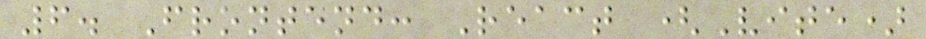6. Frontend: React (Vite)
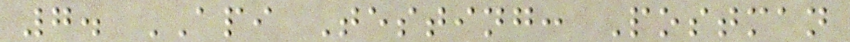7. API Testing: Postman
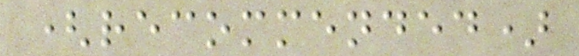(recommended)
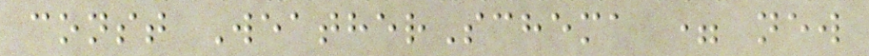const WeatherSchema = new
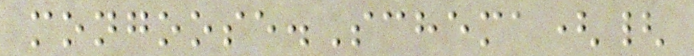mongoose.Schema({
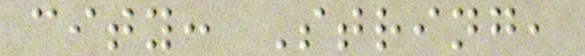city: String,
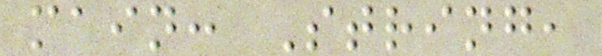main: String,
